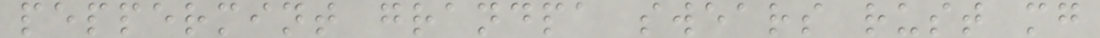peppermint grandpa swears rust mg
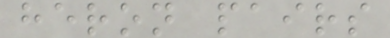heron pairs
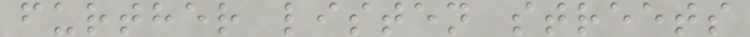further listen streets
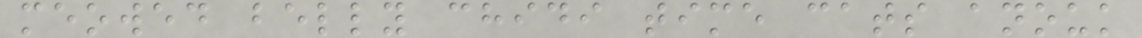meowed belly chidi time cats anouk
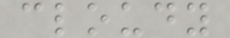cloudy
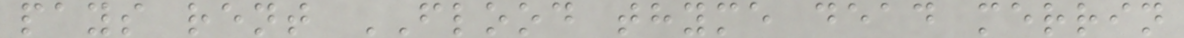pays rent FLOOD thyme dead merrin
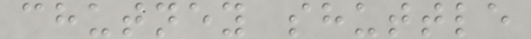chutney shuttle
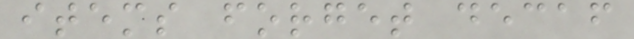items forget decaf
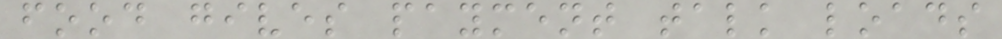food gives payment talk loads
